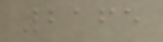2165
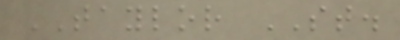TAYLOR ST.
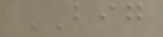BIG
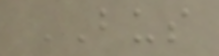BUS
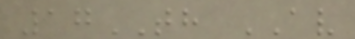17TH AV
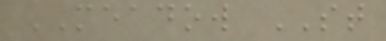MEADOW ST
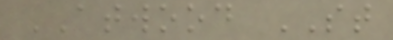ATWOOD ST
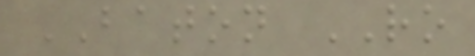BATON RO
